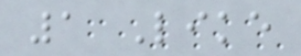1 Like
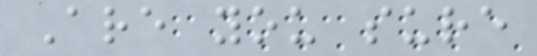Are you sure
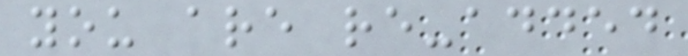you are re-added
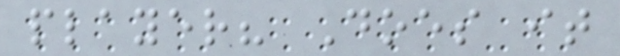player? Does it
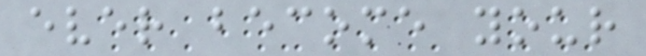ever become your
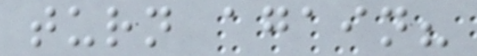turn again?
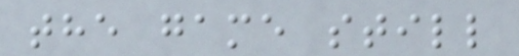the game still
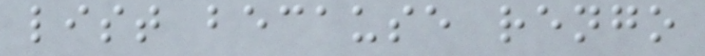list because rengo
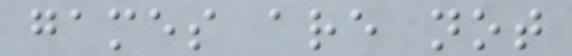games are not
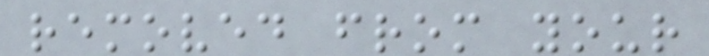removed from your
